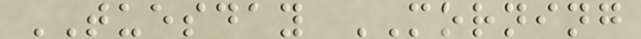TUESDAY MORNING
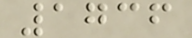1736
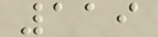119
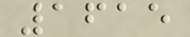1615
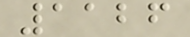1126
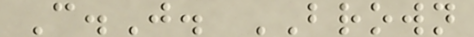C.J. BROWN
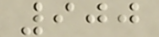900
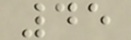45
